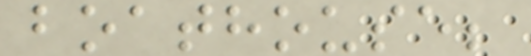boathouse;
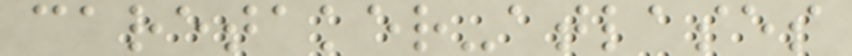caretaker-atlases
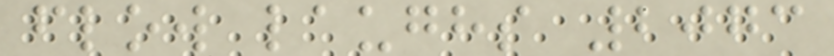flow laughs 2073
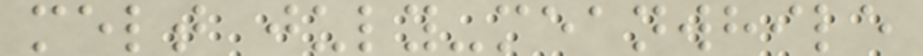melt july-meanwhile
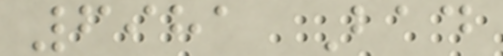6981 Bad
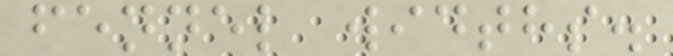fennel widths.
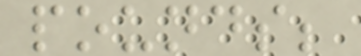pounds;
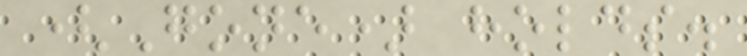(Gone) holds.
